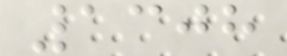1308
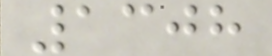1308
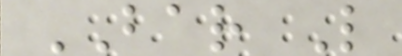BAR L
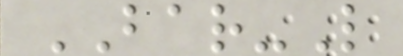BAR-L
